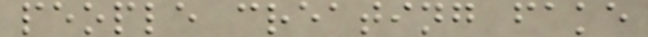people creating fake
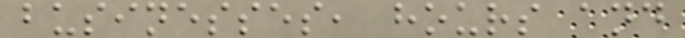businesses, hours and
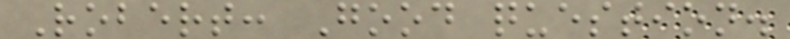Robert: Good question.
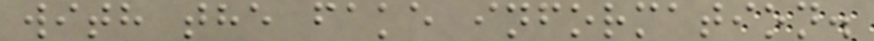with the fake information.
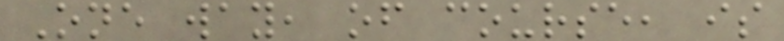One way, of course, is
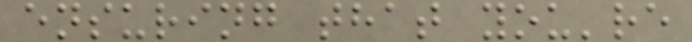ensuring that you're
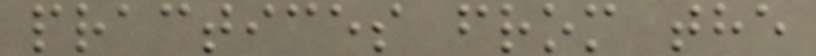practices from the
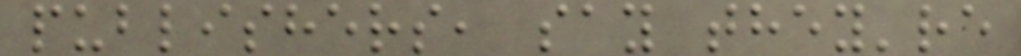publishers, say they're
